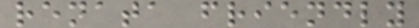renata friendly
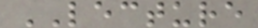LECTURE
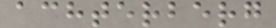achterberg
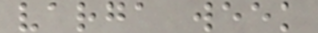varga week
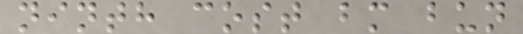ninth cost bm bun
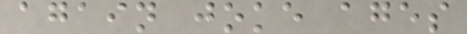again joke ages
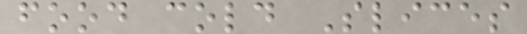food cold Slices
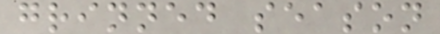grinned season
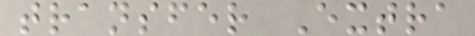transfer Extra
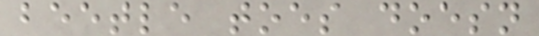beetle toes doesn
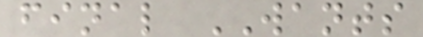final WANTS
